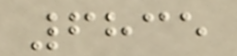6835
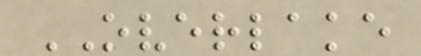OVERLAKE
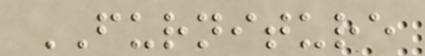FURNITURE
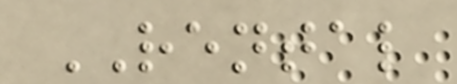RENTAL
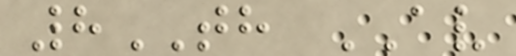8TH AV
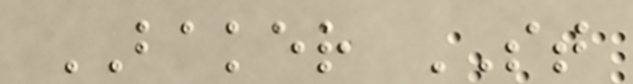BAKER ST
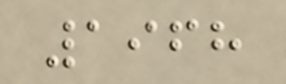1968
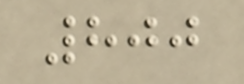800
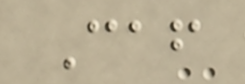Caf
